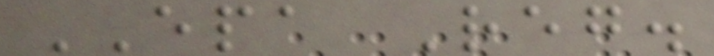EPA Reg.
